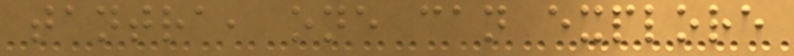tantra, one can explore
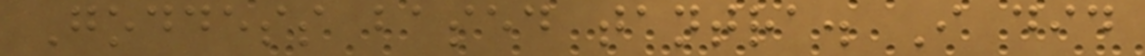Goddess based tantra. I did
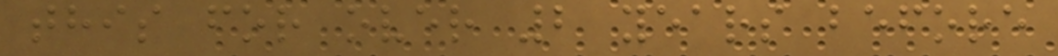this for over 2 years before
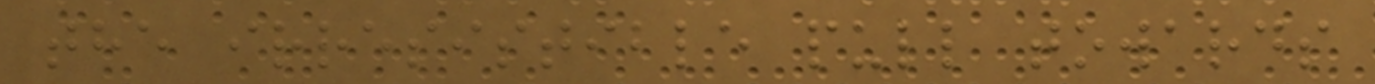the irresistible pull towards
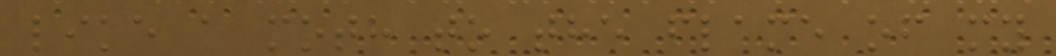like a moth to the flame of my
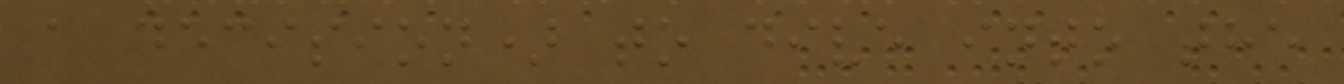a decision) to dive into the
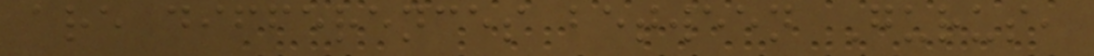are differences between Gurus,
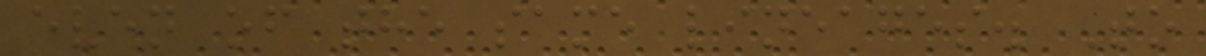even of the same lineages. To
